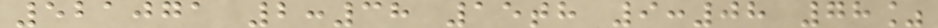521071 2:38 15th 9:08 78%
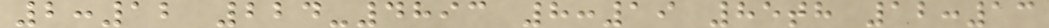2:12 224-4893 8:19 85th 12:13
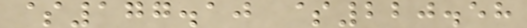$177.10 $220.58
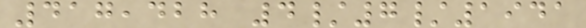417,428 4/7/1941
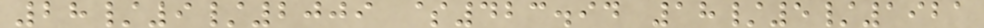28/9/2009 $423.94 18/5/1921
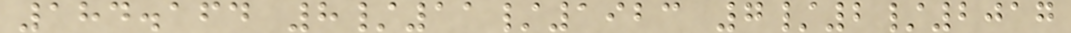184.164 8/11/1923 7/2/2017
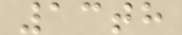13th
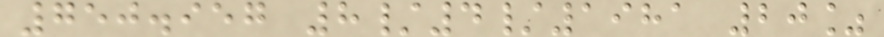750.957 8/4/1981 20%
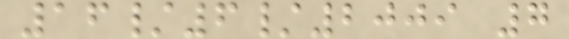16/6/2009 7
